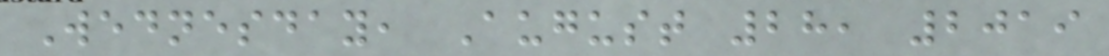Wednesday, August 28, 2019
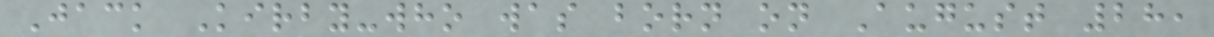Jack Kirby-who was born on August 28,
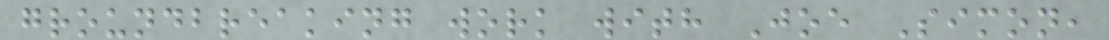groundbreaking work with Joe Simon,
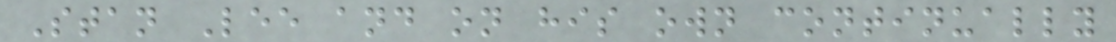Stan Lee and on his own continually
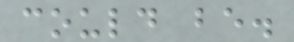could be.
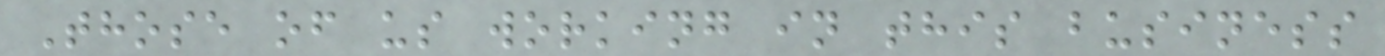Those of us working in this business
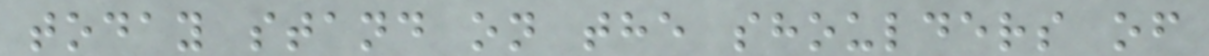today stand on the shoulders of
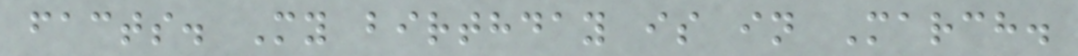facts. My birthday is in March.
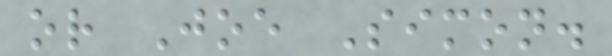or Joe Simon.
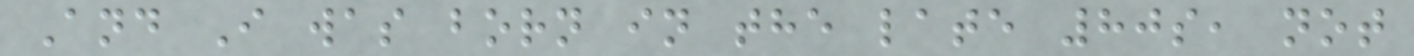And I was born in the late 80s, not
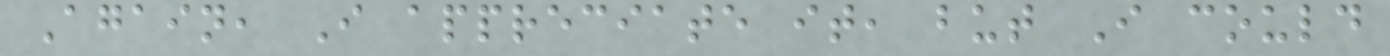Again, I appreciate it, but I could
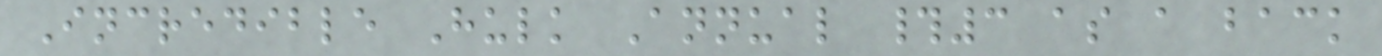Incredible Hulk Annual #3 as a back
